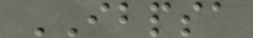IBPSA
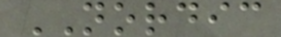NORDIC
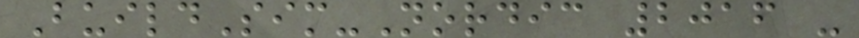BuildSim-Nordic 2016 -
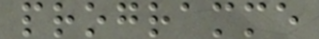programme
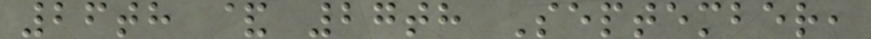26th & 27th September,
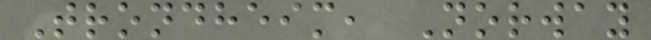Trondheim, Norway
